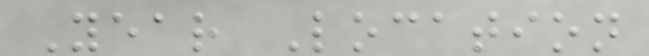Year Location
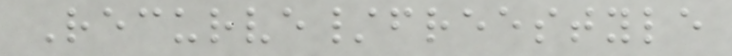Recurve/freestyle
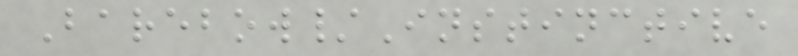Barebow/Instinctive
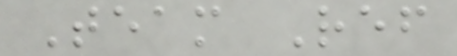Team Ref
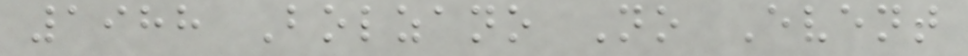1988 Bolzano No Event
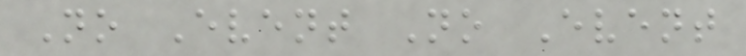No Event No Event
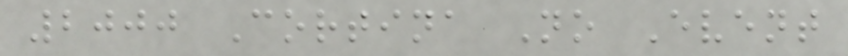2000 Cortina No Event
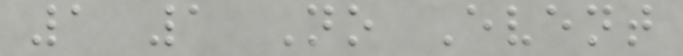1 1 No Event
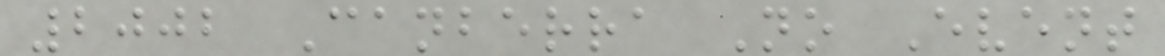2002 Canberra No Event
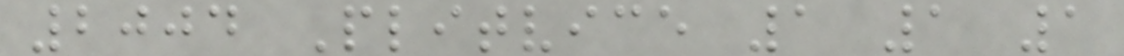2004 Plitvice 1 1 1
